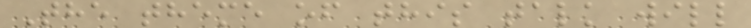The theme of this talk will
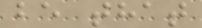be that
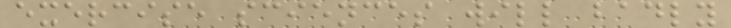exercise sciences will badly
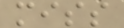miss
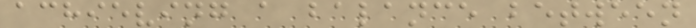achieving a balance between
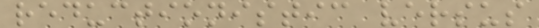reductionistic versus
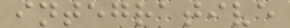integrative
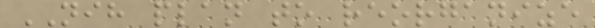NIH plan to reorganize
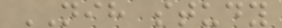NIH study
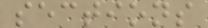sections
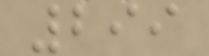299
